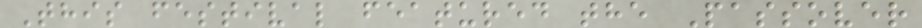This festival featured the Passover
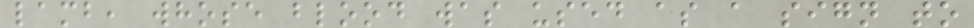lamb, whose blood was used as a sign to
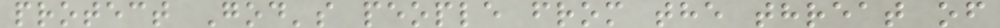protect God's people from the threat of
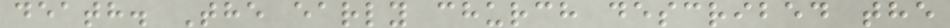death. The early church described the
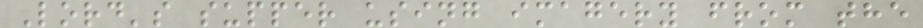Lord's supper using imagery from the
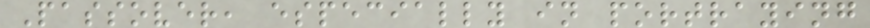Passover, especially in portraying
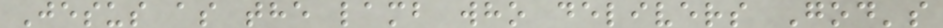Jesus as the lamb who delivers God's
